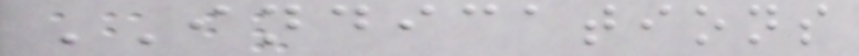INDICATIONS
